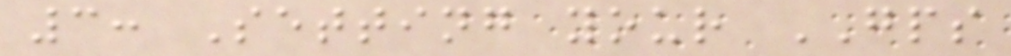3: Setting your GPS
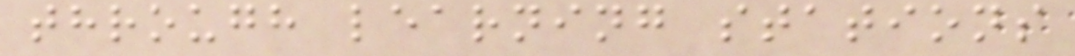through learning stations
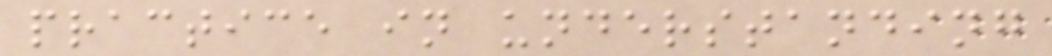practice in understanding
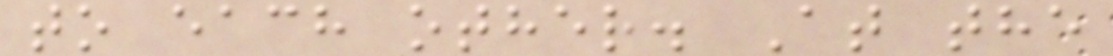to each other. At the
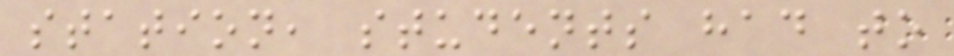station, students had to
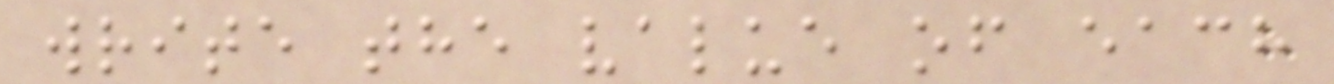write the value of each
